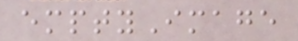emptyImage
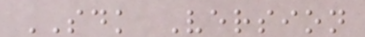SDK Version
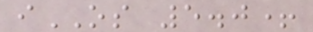iOS 5.0+
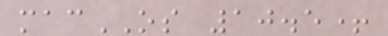macOS 10.5+
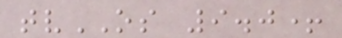tvOS 9.0+
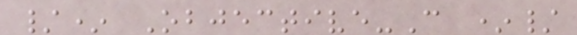/* Objective-C */
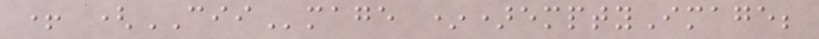+ (CIImage *)emptyImage;
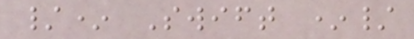/* Swift */
